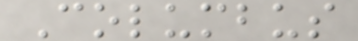Columbus
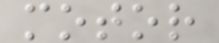motor
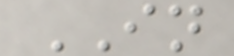IN
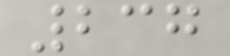237
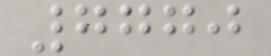7770
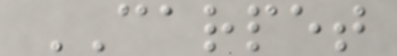CARPET
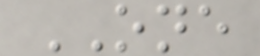ONE
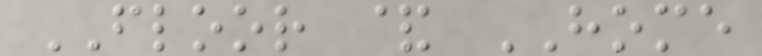FLOOR & HOME
